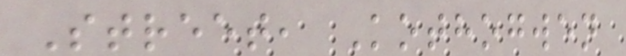Street, Kothogwen
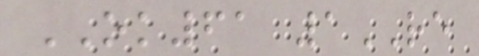OK61 1RE
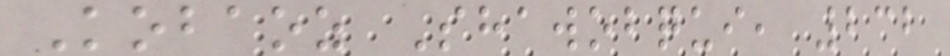Kobaoz Shawobqui, 232
